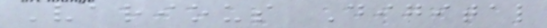Various Digital
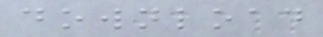download
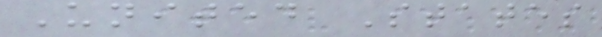United States
